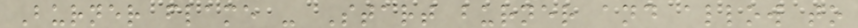Burner flame - Start burner and allow to
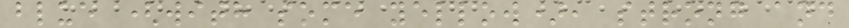blue (with some yellow), strong and
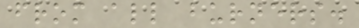from all burners.
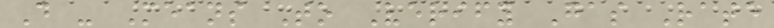D - Means To Verify Gas Rate
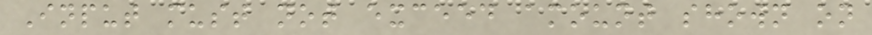Input must not exceed amount shown on
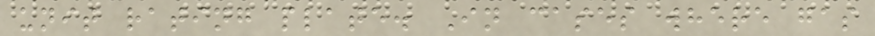unit rating plate. In cases where gas
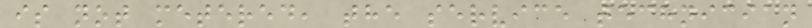is not metered, the service technician
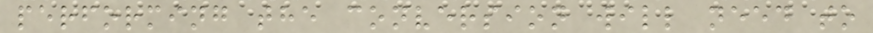performing the conversion will need to
